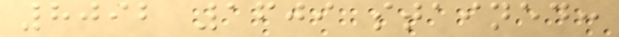8092 1609 stained:
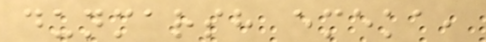dunmarsh emeka,
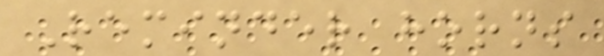Reminder horns
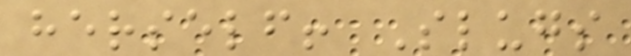herself! Slugs
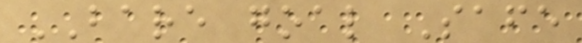BARE goal Safe
